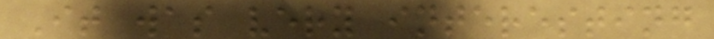It was very interesting
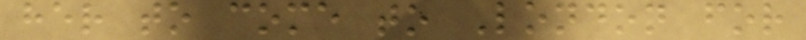her to come to London for
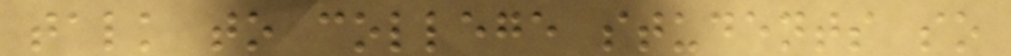talk to college students so
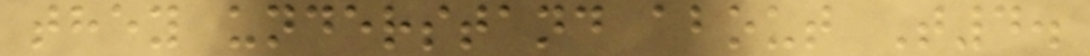they understand about T4.
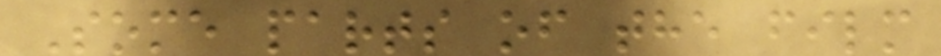Some parts of the film
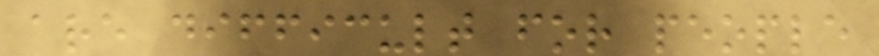are difficult for people
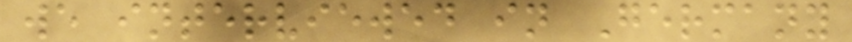we interviewed in Germany
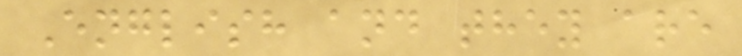English and they are
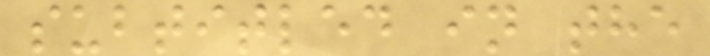subtitled in the
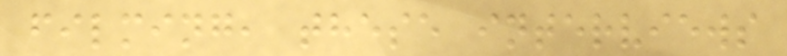filming, these interviews
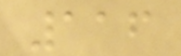116
